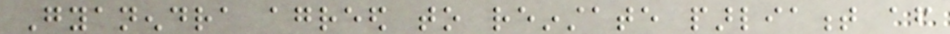Gyanendra agreed to reinstate parliament after
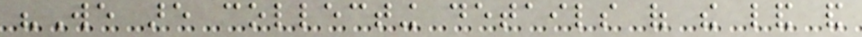"We are collecting details of the land and
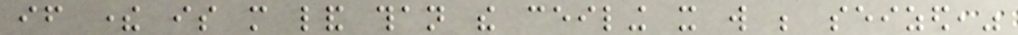if there is more land than the ceiling it will be seized,"
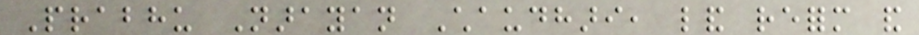Prabhu Narayan Chaudhari, land reform and
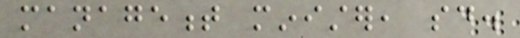management minister, said.
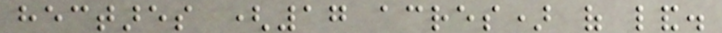hectares (17 acres) of land.
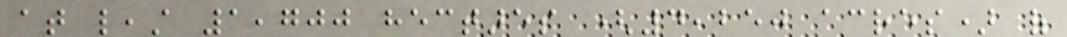at least 1,700 hectares (4,250 acres) of
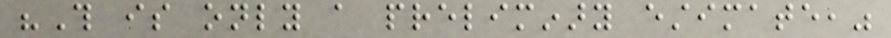"This is only a preliminary estimate,"
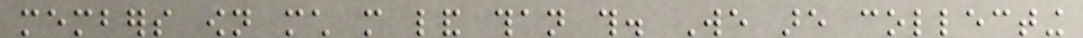members own much more land than this. We are collecting
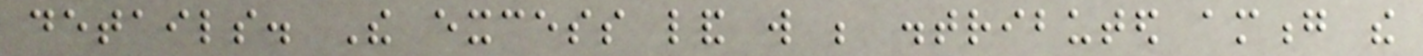details. The excess land will be distributed among the
